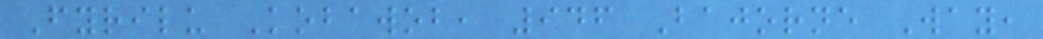Fyrilu Kobawob, 946 Bajorne Way,
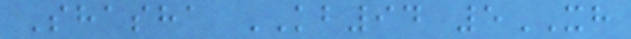Shasha KB94 5XH
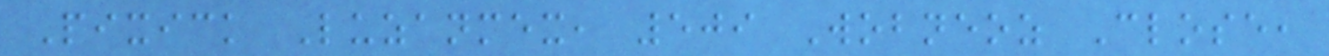Pixick Luzanmex, 509 Wobneoz Close,
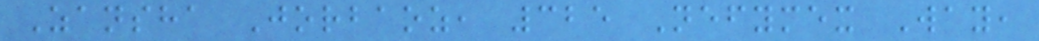Zansha Jorbaoz, 325 Nefymex Way,
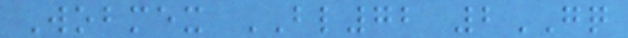Wobmex BL72 2GQ
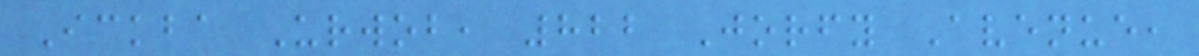Ickba Urwob, 822 Jorfy Avenue,
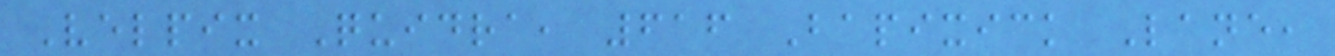Velpix Quidra, 616 Bapixick Lane,
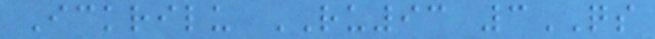Ickrilu RU93 3QS
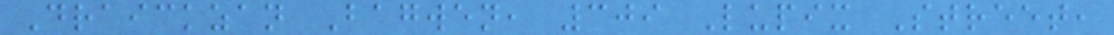Draickzan Bagwen, 309 Lupix Street,
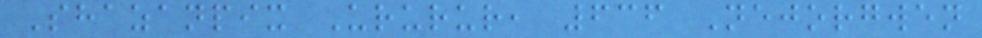Shazanpix Ururur, 636 Nejorgwen
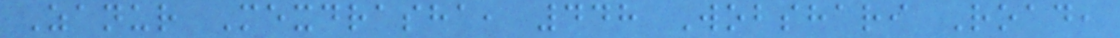Zanur Mexdrasha, 448 Wobshari Road,
